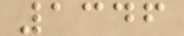1346
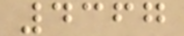4367
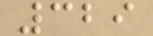329
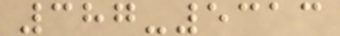387-5313
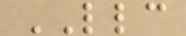LLC
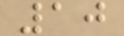10
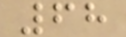68
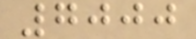7000
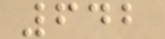642
